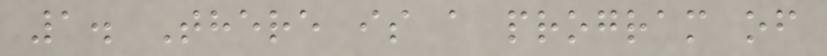1. There is a program of
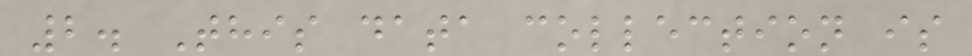2. This data collection is
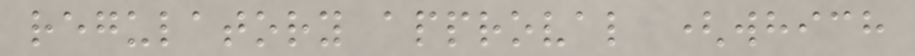regulatory approval (which
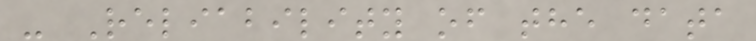- Reliability of the data
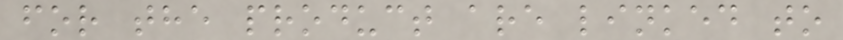for the product are linked to
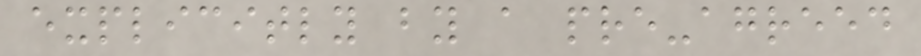explicitly by a pre-agreed
